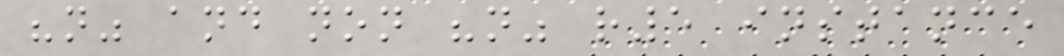"n" and non "n" r5 instance
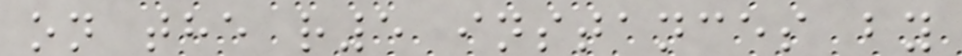on the r5 instances by
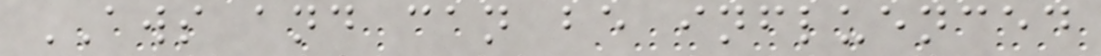AWS and can be influenced
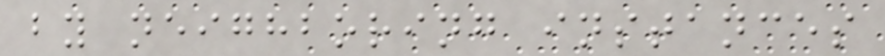by neighboring instances
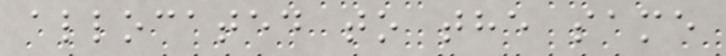allocated to the same
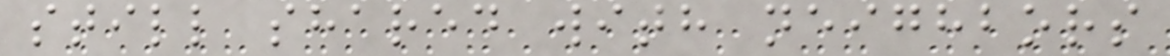still shared with neighbors
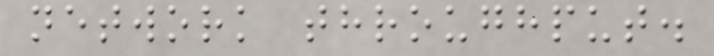network throughput.
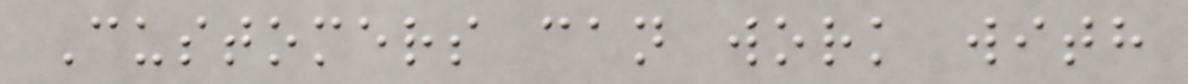Customers can work with
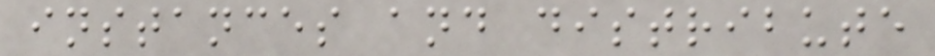instances and distribute
